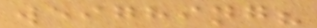weighing?
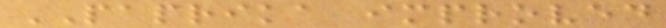PAPRIKA improved
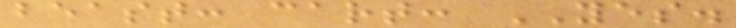beast: cart: YES.
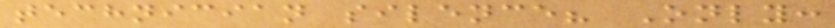technician silence? Only:
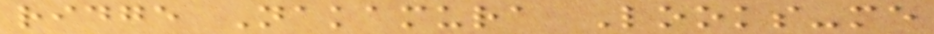ridge Nakamura Looks-me
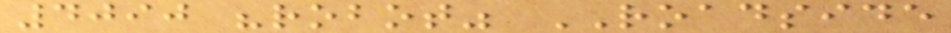4090 "robot" ROADSIDE
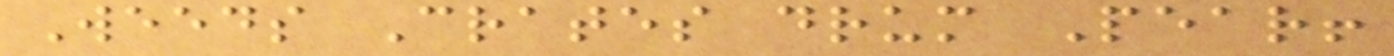Weeds Crates drum Pear!
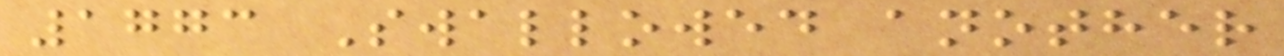1773 Swallowed another
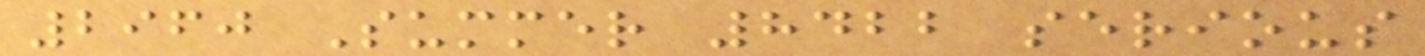2960 Summer 8422 serious
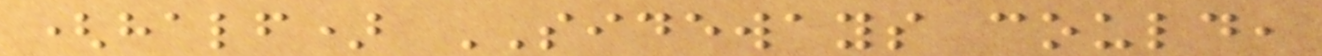(half) SIDEWAYS could,
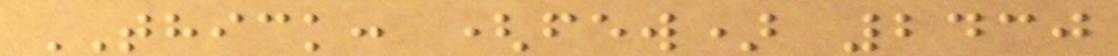THICK: (few) 2430
